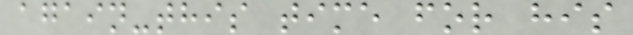again-this time for his
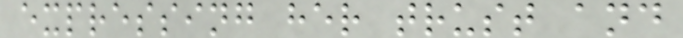expressing her trust and
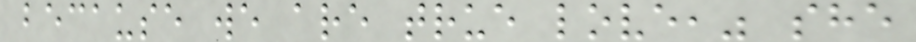because we are true love," she
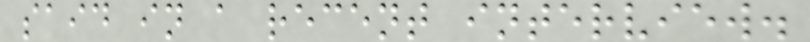said in a recent interview.
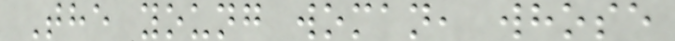The young woman, whose
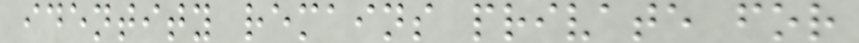identity remains private for
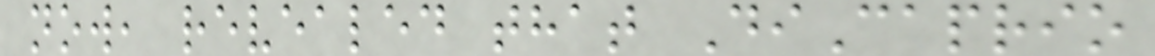now, revealed that DiCaprio
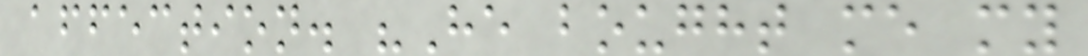affection. "He bought me my
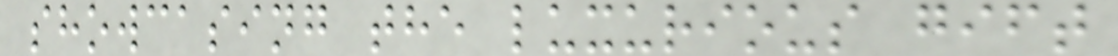showcasing the luxurious gift
